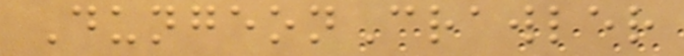DungeonCrawler
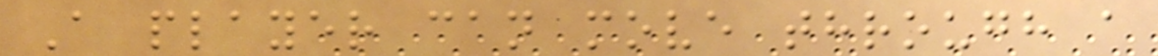A player can move through a
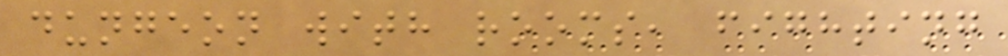dungeon with rooms, fighting
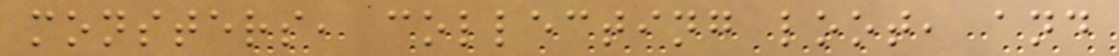monsters, collecting loot, and
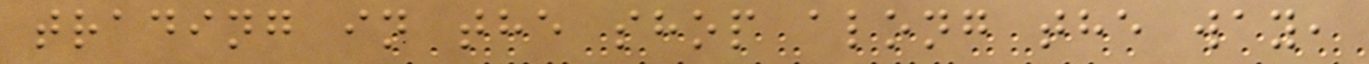trading in the shop along the way,
